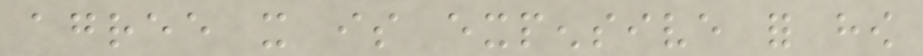agree it is expensive for how
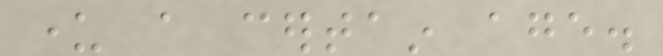under a certain age.
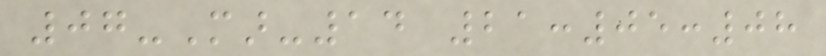07-Mar-14 21:05:08
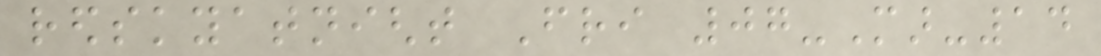redskyatnight Fri 07-Mar-14
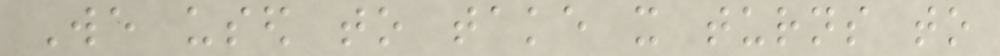We used to take it turns to
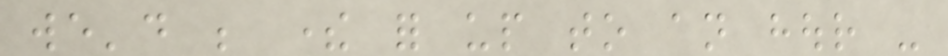we'd be there for up to an hour -
